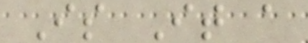Is It a
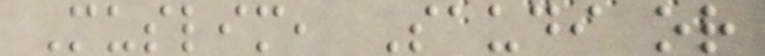Muslim, Saudi or
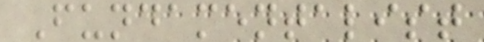Fundamentalist
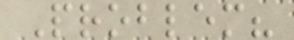Problem?
